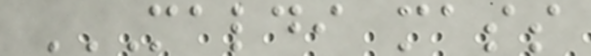MALDI MASS
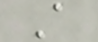A
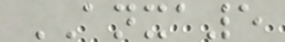ANXA5
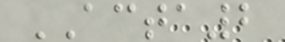ACTA2
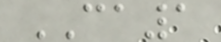CA1
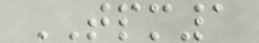TPM1
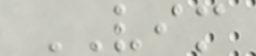VIM
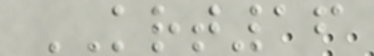KRT16
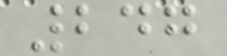247
